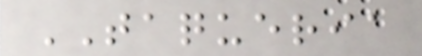TAQUERIA
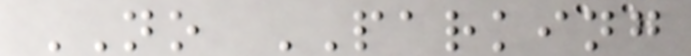NO PARKING
